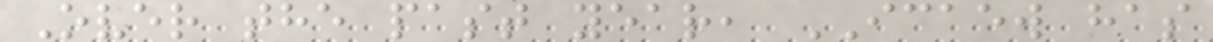Over the past year, ICAEW has
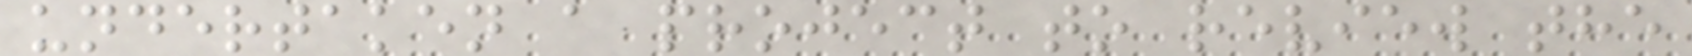undertaken a project to review the
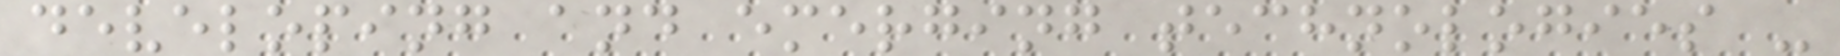developing and emerging technologies -
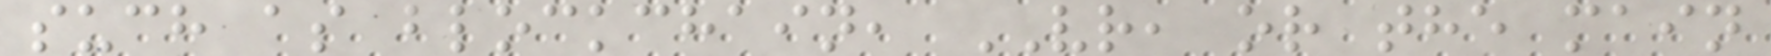such as blockchain, VR, or the main
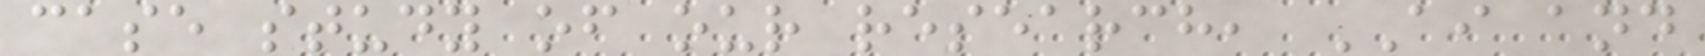case study of our research, AI and
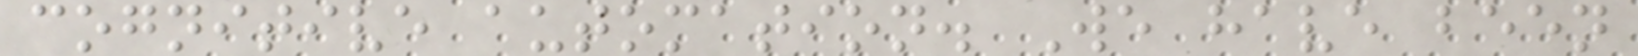cognitive automation. We have been
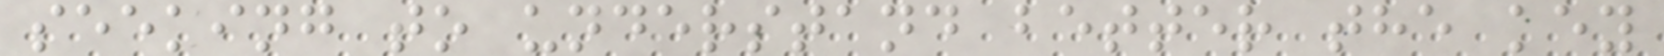seeking to understand better the key
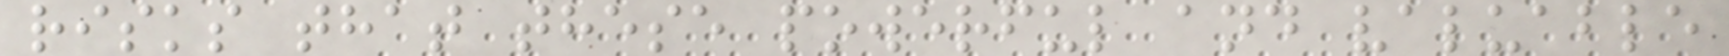risks that these powerful and valuable
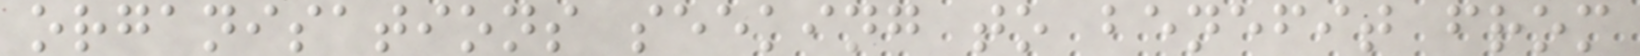organisations seeking to benefit from
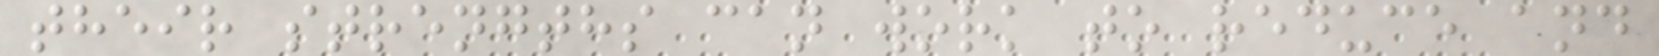their strengths can work to reduce and
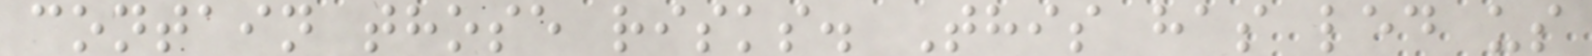contain those risks. This has led us
